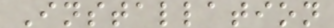Installation
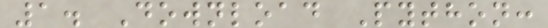1. Download Python:
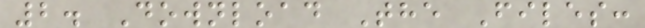2. Download The Files:
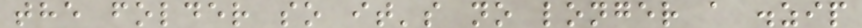the folder so it's no longer a .zip
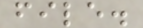file.
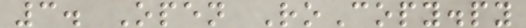3. Open RoCopy.py
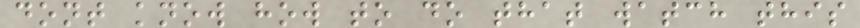dont know how to do that watch this
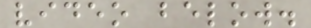video below.
